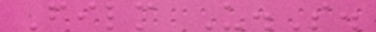Film U.S.
